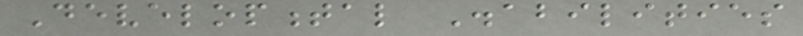Developmental Disabilities
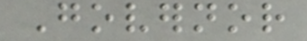Governor
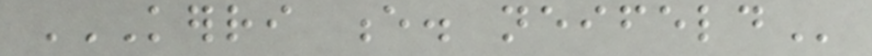KERRI E. NEIFELD
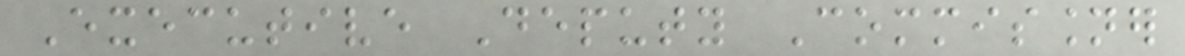Executive Deputy Commissioner
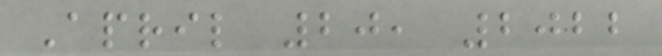April 20, 2022
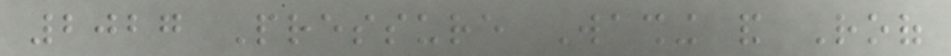2027 Pressure Washing and Roof
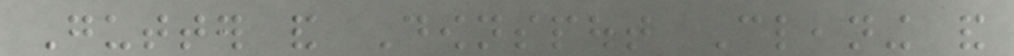Gutter and Downspout Cleaning and
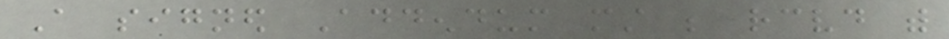A signed Addendum must be received with
